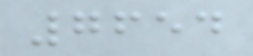7654
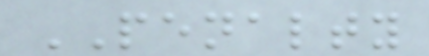PENALTY
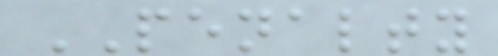PENALTY
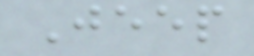Jeep
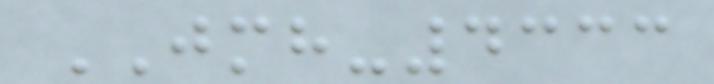JMH-4333
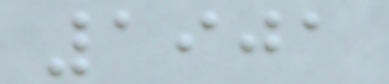1901
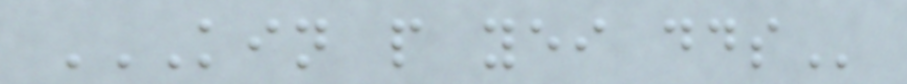KIN P YEI DDS
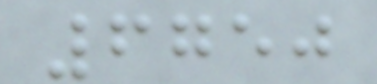6750
